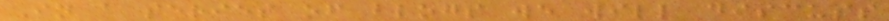In a series of blogs we will discuss
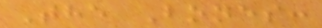The Bones:
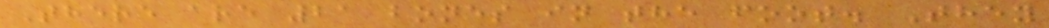There are 21 bones in the foot. They
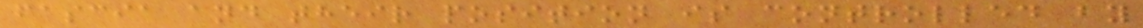fascia and their position is controlled by
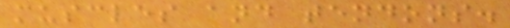muscles and tendons.
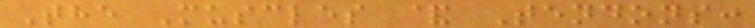The Muscles & Tendons:
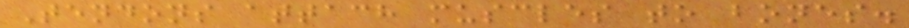Tendons attach muscles to bones.
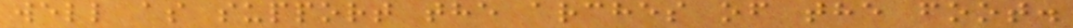well as support the arches of the foot.
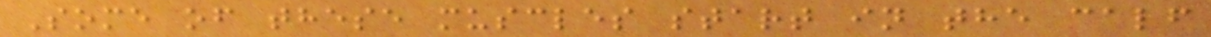Some of these muscles start in the calf
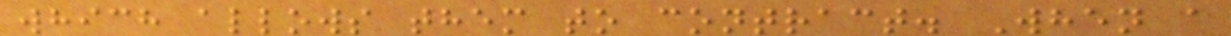which allows them to contract. When a
